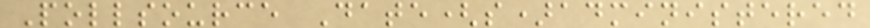Pollsource Date(s)administered
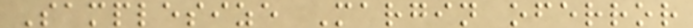Samplesize Margin oferror
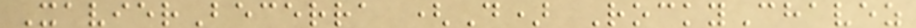XavierBecerra (D) RockyChavez
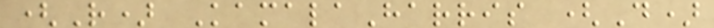(R) KamalaHarris (D)
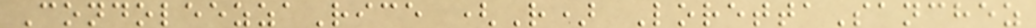CondoleezzaRice (R) LorettaSanchez
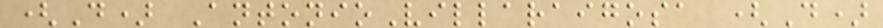(D) AntonioVillaraigosa (D)
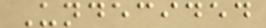Undecided
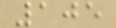105
